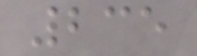235
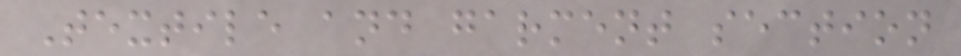Textile and garment section
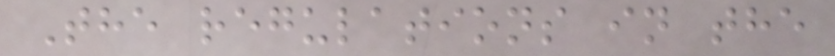The regulations in the
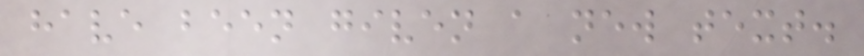have been given a new text.
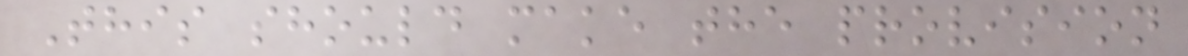This should make the provision
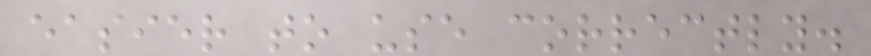easier to use correctly.
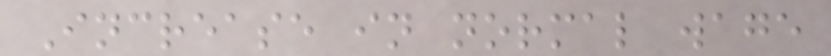Increase in normal wage
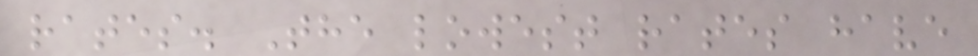rates. The lowest rates have
